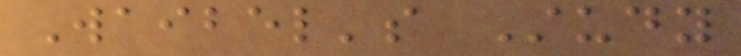Waibel's Study
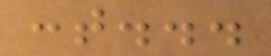cont...
